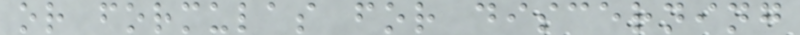or formulas for discerning
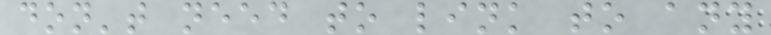don't need to link to any
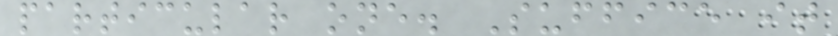particular one. Suffice it
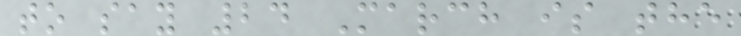to say 24 March is the
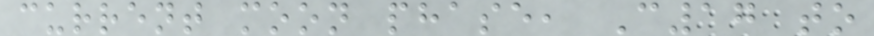current moon phase, C17 to
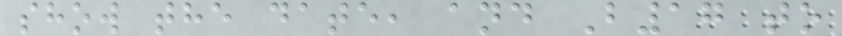show the date, and B17 to
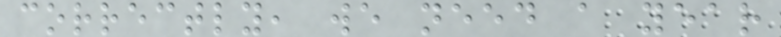correctly, we need a year
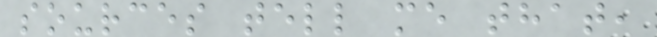sources tell me that,
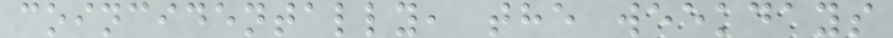coincidentally, the weekdays
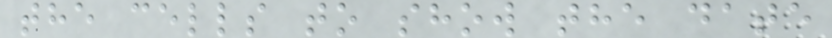the cells to show the date
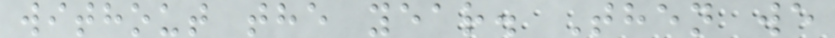without the year. Then we
